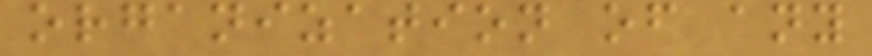organization of any
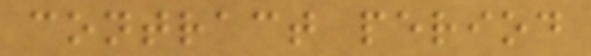contract period
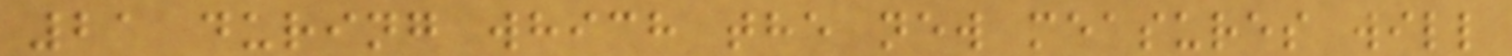21 during which the new measures will
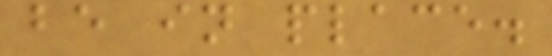be in place.
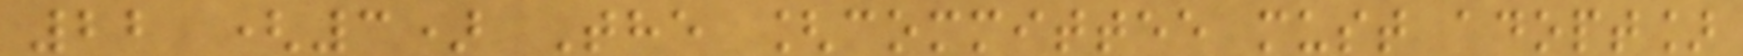22 (3) The [committee must adopt]
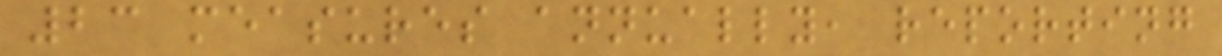23 measures annually, reporting
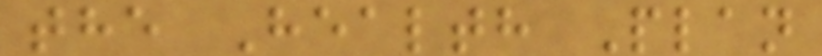the Health Plan
